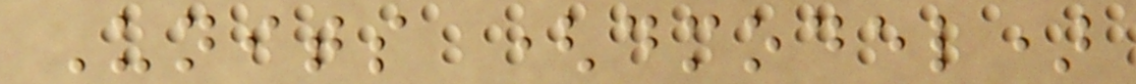Units (dmodel)
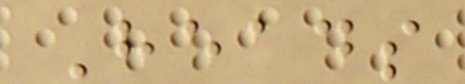Heads
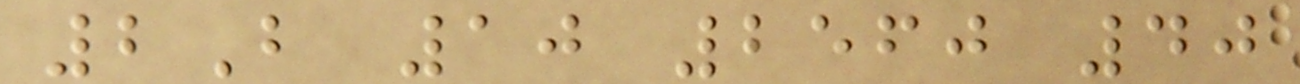2B 10 2560 40
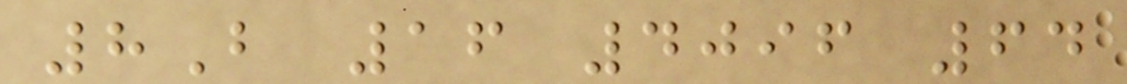8B 16 4096 64
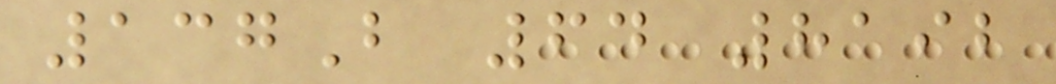137B 64 8192
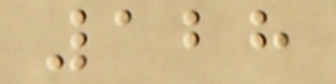128
